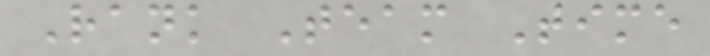Rank Team Time
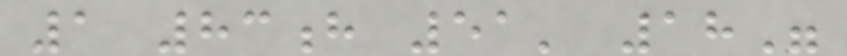1 83h 51' 18"
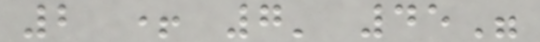2 + 7' 45"
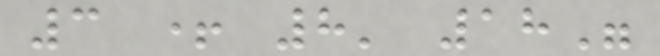3 + 8' 18"
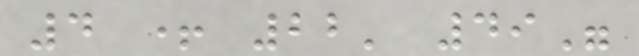4 + 22' 49"
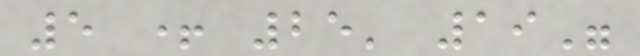5 + 25' 19"
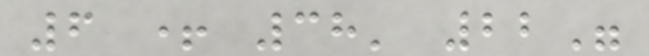6 + 38' 22"
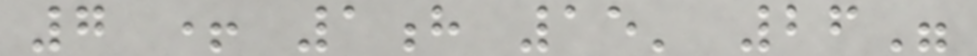7 + 1h 15' 26"
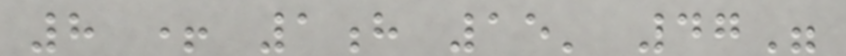8 + 1h 15' 47"
